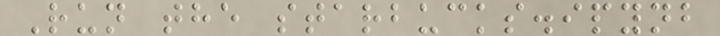Run the starbucks.ipynb
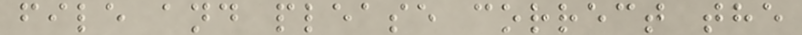file and please correct the
